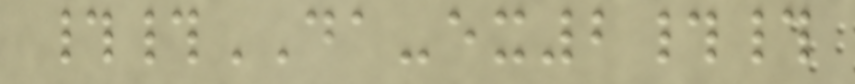##DA-ex2##
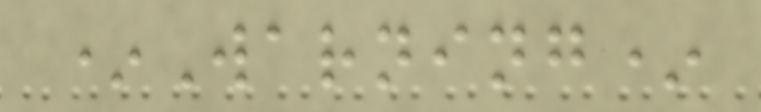*Warning*
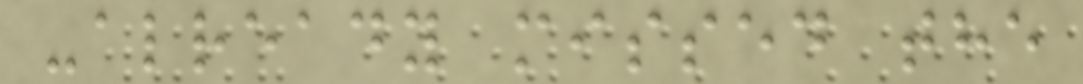-already missed the
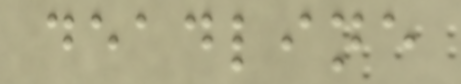deadline
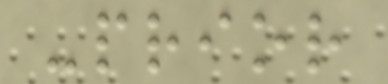-prior
